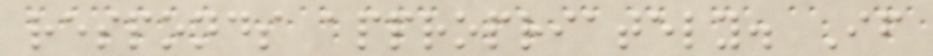responds appropriately. If
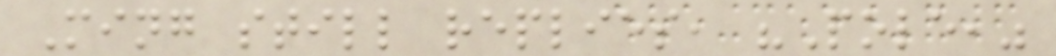Ming still replies, "Pole,"
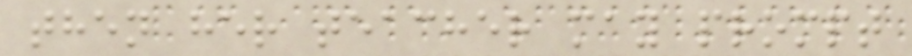then her teacher may prompt
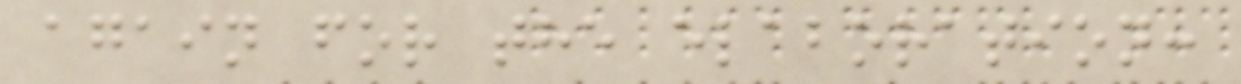again for the elaboration:
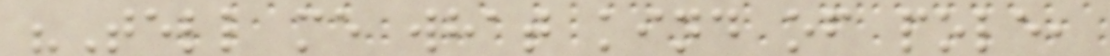"Tell me what kind of pole,
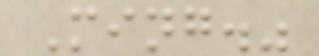Ming."
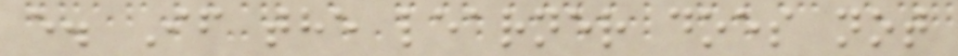e. If the learner does not
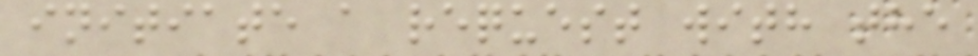initiate a request with the
